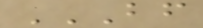BF
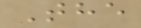The
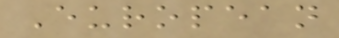European
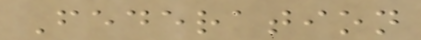Federation
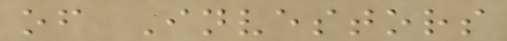of Investors
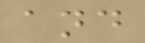and
